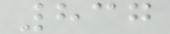837
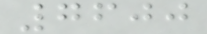7600
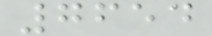7654
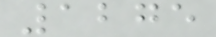1275
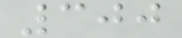300
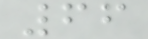66
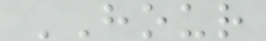HOUR
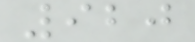920
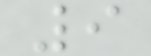9
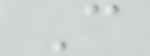C
